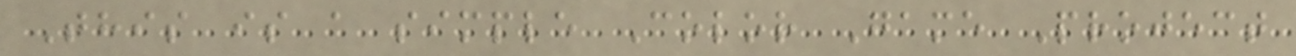This is a simple Color Game Project
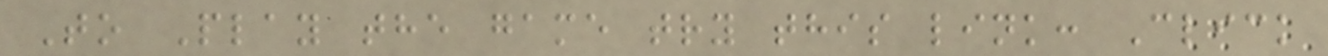To Play the game try this link: Click
